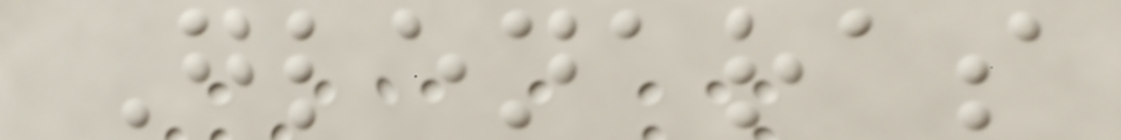Glenaras
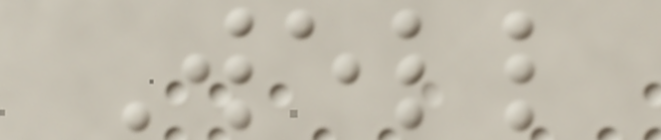Well
